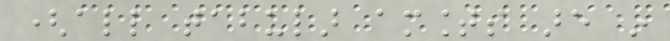(all tabular amounts are in
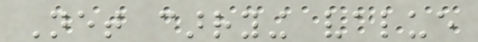Net carrying value
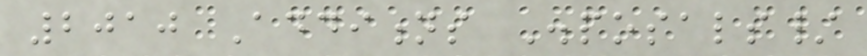2010 Additions Disposals/
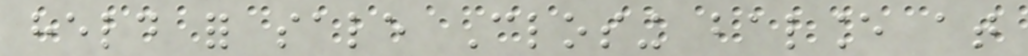held for sale Closing balance at
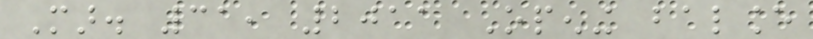Mar. 31, 2011 Opening balance
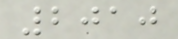2010
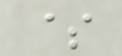$
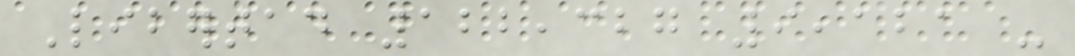Libertad 122,327 9,121 -
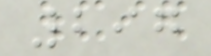297
